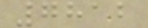7812
